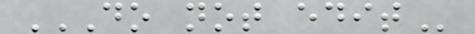DO NOT EDIT
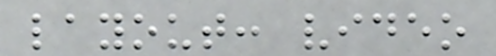layout: video
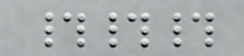###
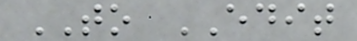TO EDIT
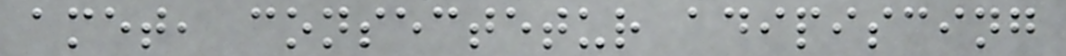amet, consectetur adipiscing
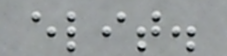elit.
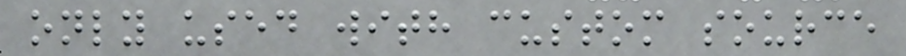only used with custom source
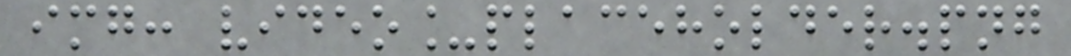img: video_placeholder.png
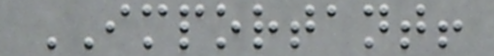IMPORTANT!
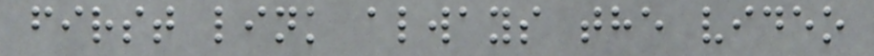first link always the video
